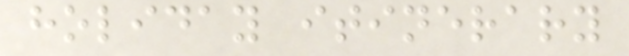holiday itinerary
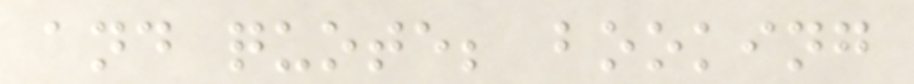and quote; booking
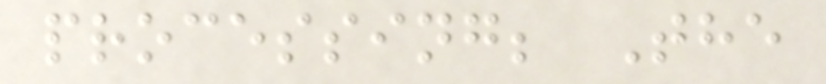processing; The
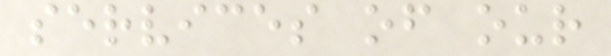services of our
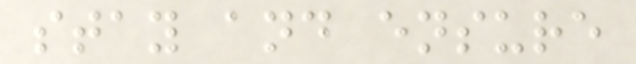stay and ensure
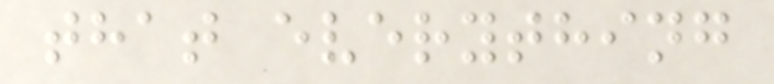that everything
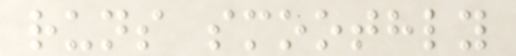runs smoothly
